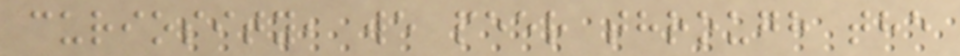curiosity, we peer through the
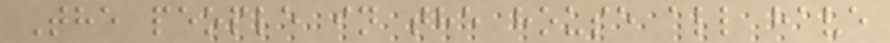The people in the house all have
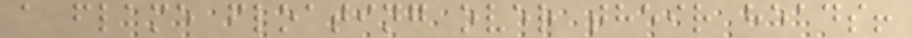a flame floating over their heads!
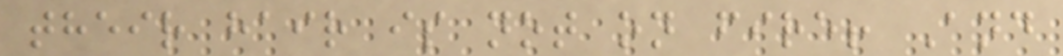their hair is not on fire! And
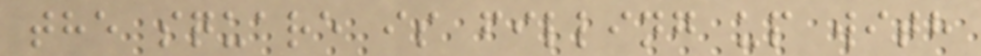the square is filling up with
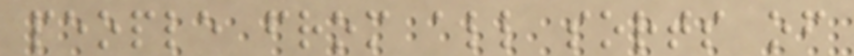people from all sorts of
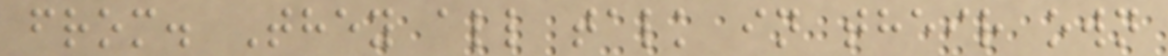from. They all talk in their own
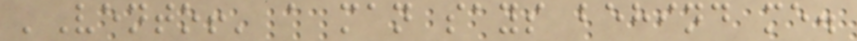'Vento!' a man says behind me.
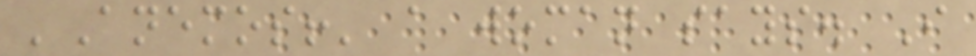'Anemos!' a woman says. I
